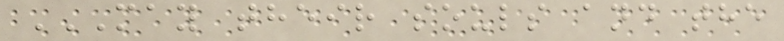MAY THEIR SOULS AND THE
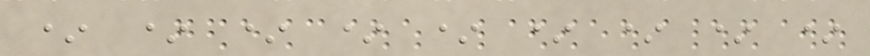* * * * * * * * *
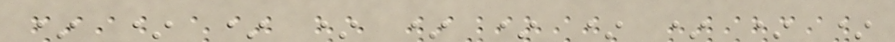* * * * * * * * * *
